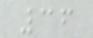36
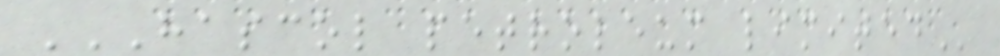HASCOL PETROLEUM LIMITED
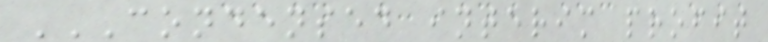CONDENSED INTERIM PROFIT
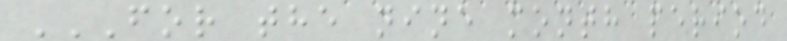FOR THE NINE MONTH PERIOD
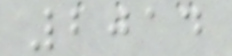2014
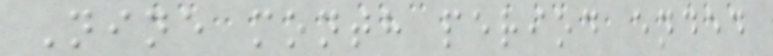Nine month period ended
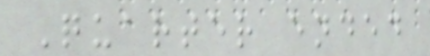Quarter ended
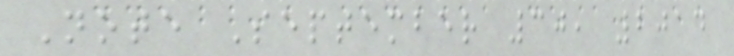Note September 30, 2014
